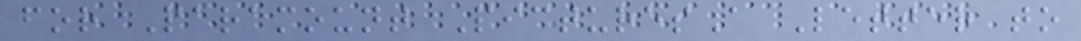for Paramount PicturesA Letter to
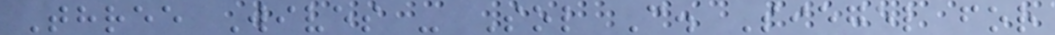Three Wives - Sol C. Siegel for
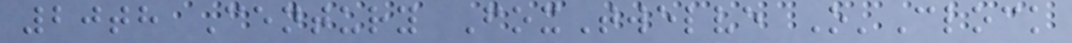20th Century FoxTwelve O'Clock
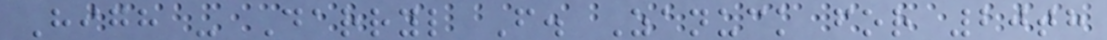High - Darryl F. Zanuck for 20th
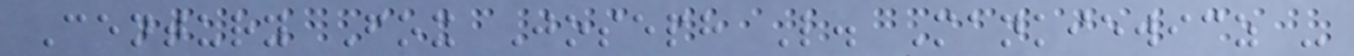Century Fox Joseph L. Mankiewicz -
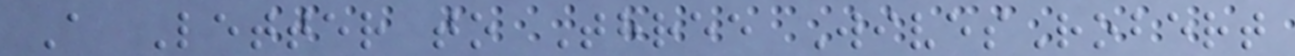A Letter to Three WivesRobert
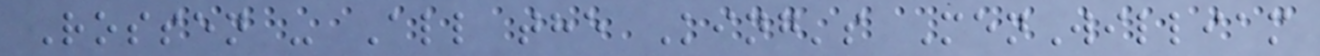Rossen - All the King's MenWilliam
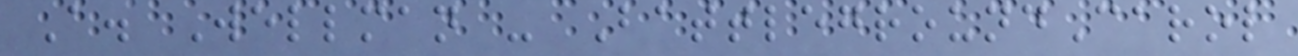A. Wellman - BattlegroundCarol
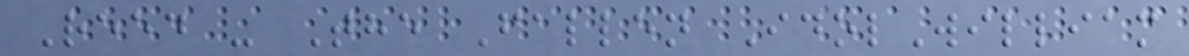Reed - The Fallen IdolWilliam
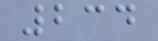234
